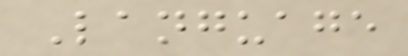Language
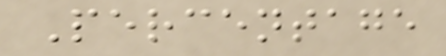Percentage
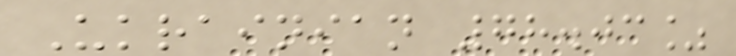Ukrainian 78.03%
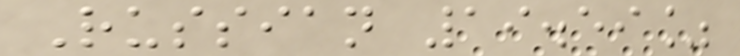Russian 19.59%
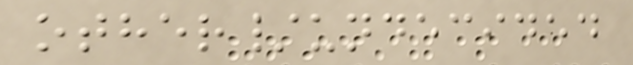other/undecided
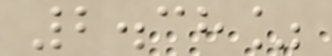2.38%
